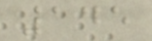145
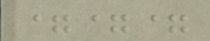===
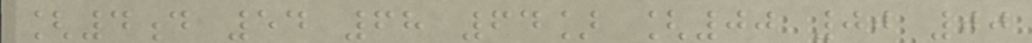[4d 54 68 64] [00 00 00
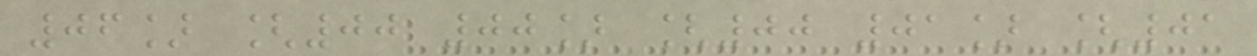06] [00 00] [00 01] [01
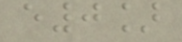e0]
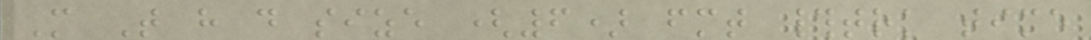M T h d size (6) fmt #trk time
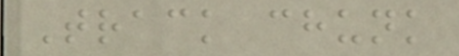Track chunk
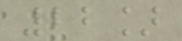22]
